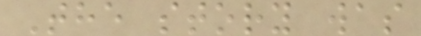The story was
